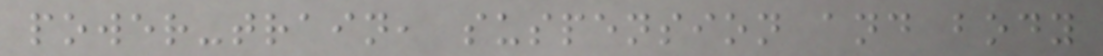power-train, suspension and body
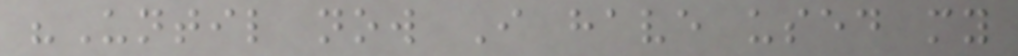"Until now I have used my
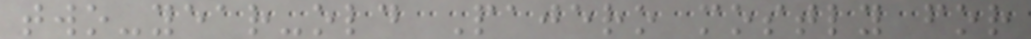two-year-old Pajero mostly for
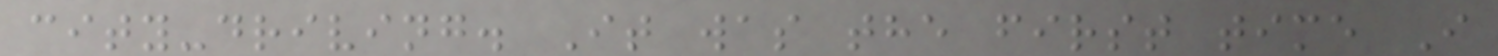city-driving. It was the first time I
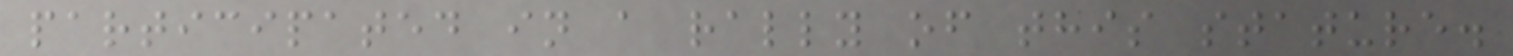participated in a rally of this stature.
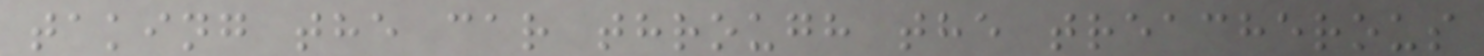taking the car through the treacherous
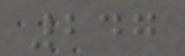247
